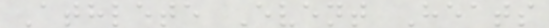Athlete Event Heats
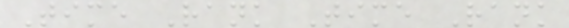Time Rank Time Rank
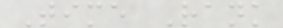Time Rank
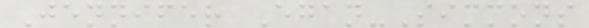Jennifer Egan-Simmons
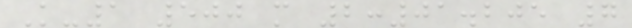K-1 500 m 2:01.205 7
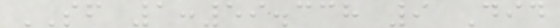SF 1:59.338 9 Did
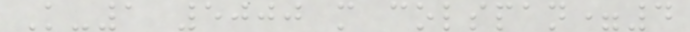K-1 5000 m colspan=4
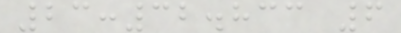23:32.833 6
